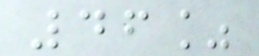46%
